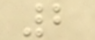2
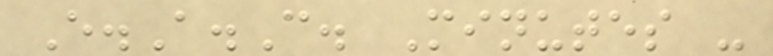E.A.C. Minutes -
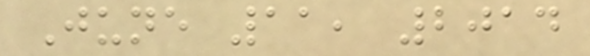June 11, 2014
